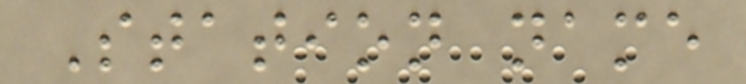Station name
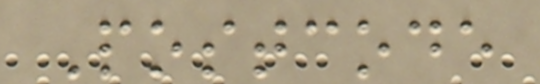Postcode
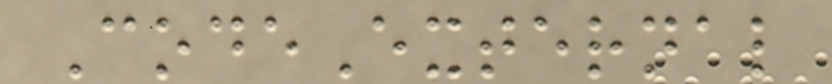CodeExternal
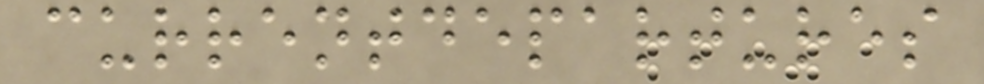currentdepartures
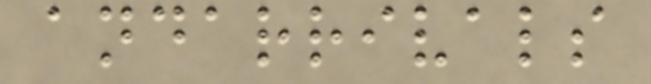andarrivals
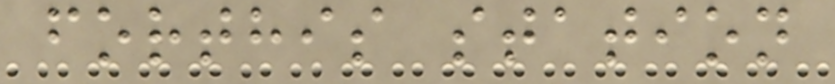forthis station
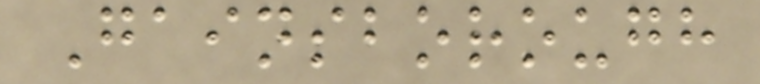Gainsborough
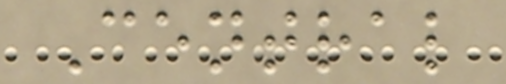Central
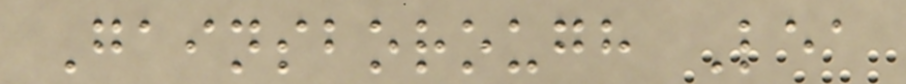Gainsborough Lea
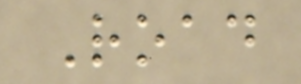Road
